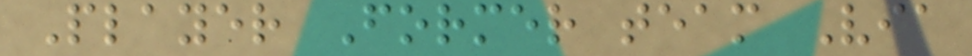Player Former team Via
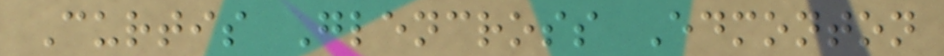Curtis Glencross Edmonton
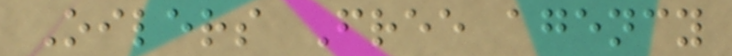Oilers Free agency
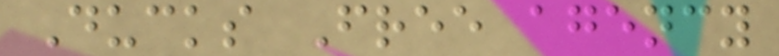Ducks Free agency
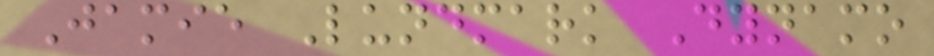Jamie Lundmark Dynamo
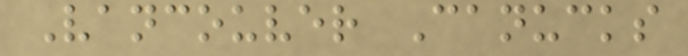Vancouver Canucks
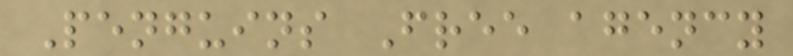Penguins Free agency
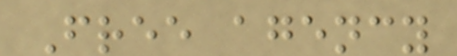Free agency
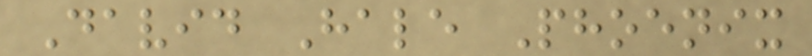David Hale Phoenix
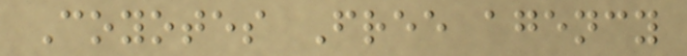Coyotes Free agency
